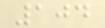104
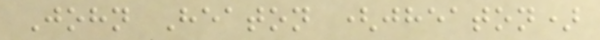John Heaton (jheaton)
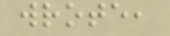wrote,
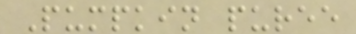Pumpkin puree
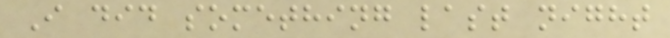I did something last night
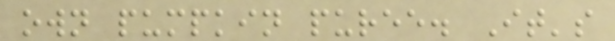own pumpkin puree. It's
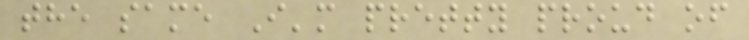the same I'm pretty proud of
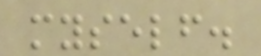myself.
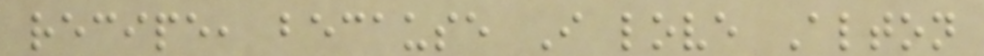recipe, because I love Alton
